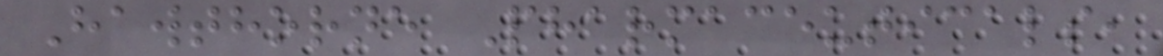Hawthorne Pharmaceuticals,
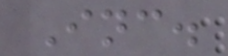Inc.
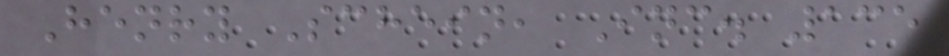Henry Schein, Inc. 135
